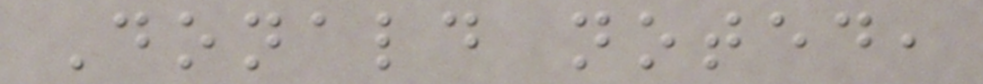Donald noted,
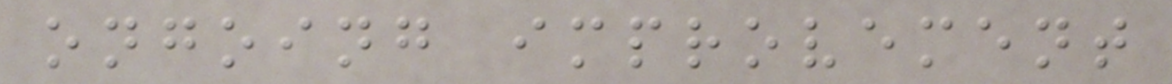ongoing improvement
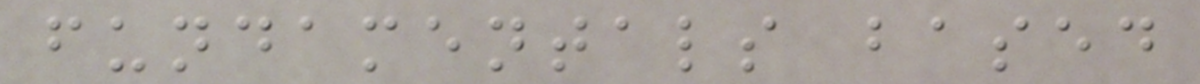fundamentals based
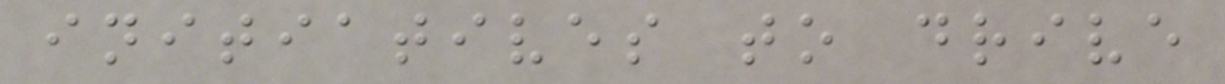initiatives to drive
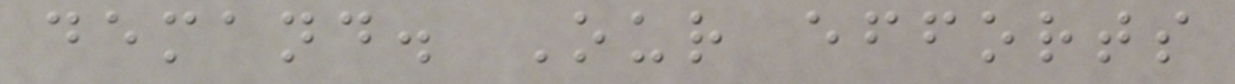demand. Our efforts
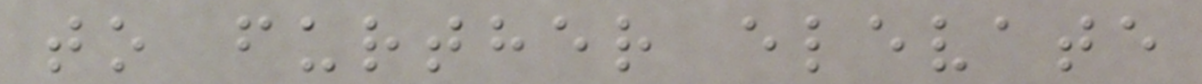to further elevate
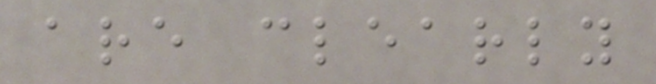are clearly
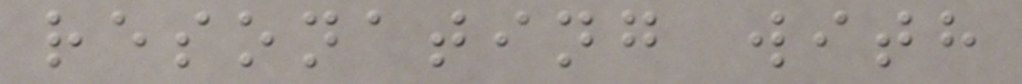resonating with
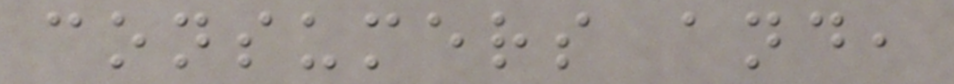consumers and,
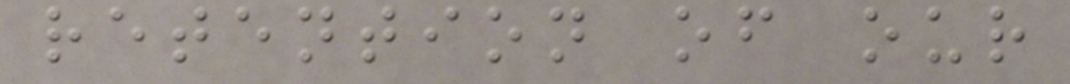retention of our
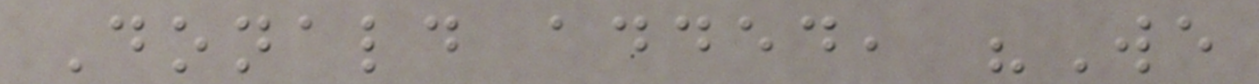Donald added, "We
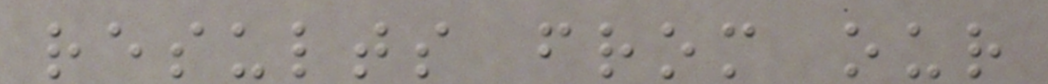results from our
